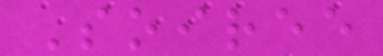Soiree
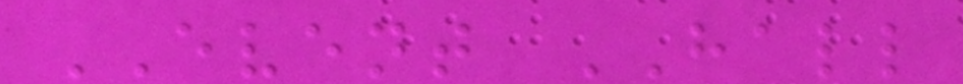EVENT HALL
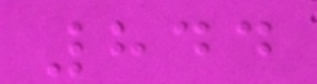844
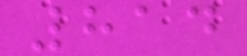814
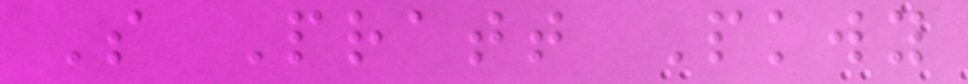S Pratt Pkwy
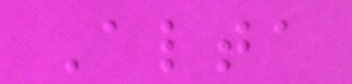Alta
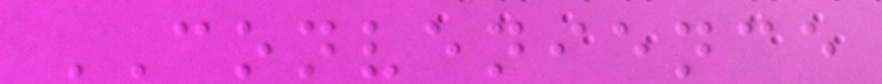CONVENIENCE
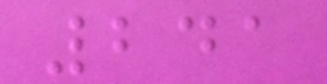241
